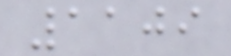1109
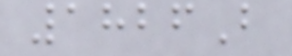1826B
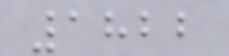1822
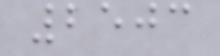2503
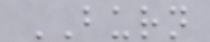BURN
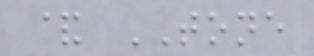& TONE
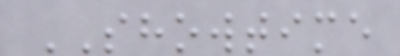SHOWTIME
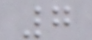7
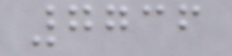7736
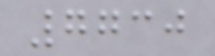7730
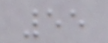55
